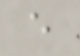e
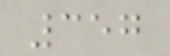357
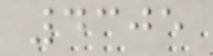4305
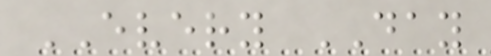EVERY DAY
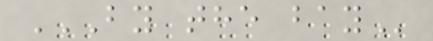BY THE BAY
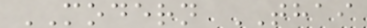MODERN THAI
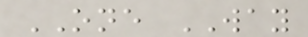ONE WAY
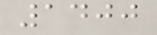1400
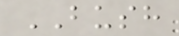BUSH
